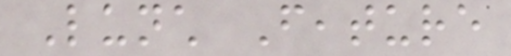Lunch Feature
